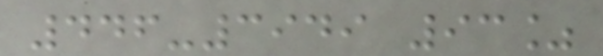446-3949 93%
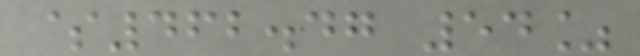$462.47 54%
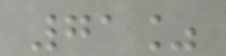71%
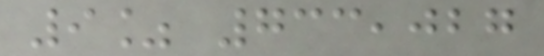9% 733,027
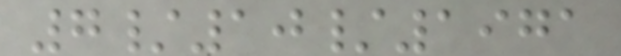7/10/1971
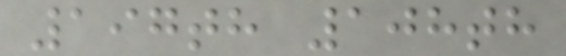197th 108th
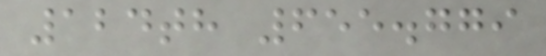124th 655.779
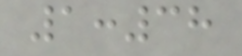1:38
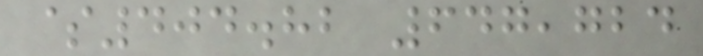$404.82 647,724
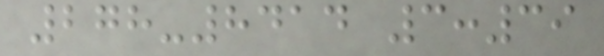278-8414 3:39
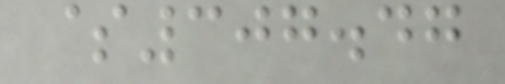$307.47
